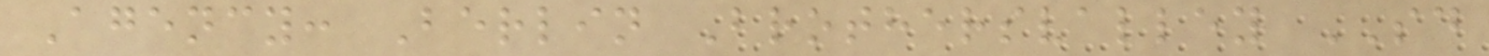Agency: Berlin Brothersvalley SD
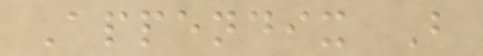Appendix B
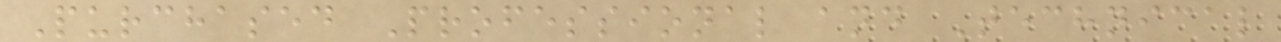Purchased Professional and Technical
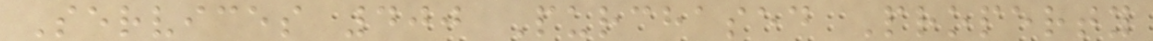Services 400 Purchased Property
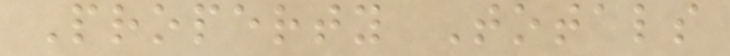Property Totals
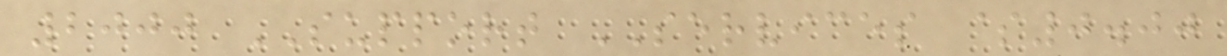2000 SUPPORT SERVICES $0.00
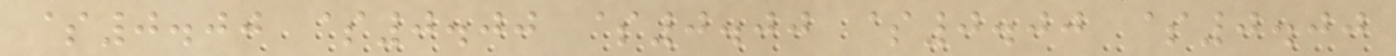$0.00 $0.00 $0.00 $0.00 $0.00
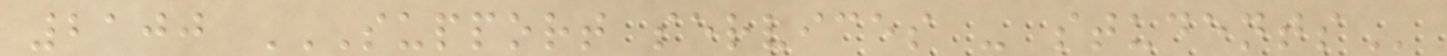2100 SUPPORT SERVICES - STUDENTS
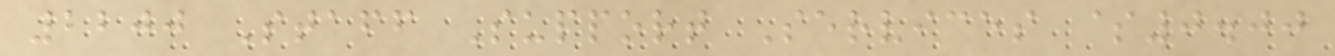2200 Staff Support Services $0.00
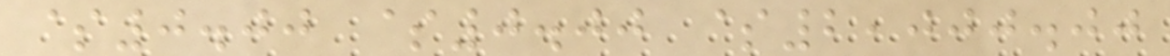$0.00 $0.00 $2,000.00
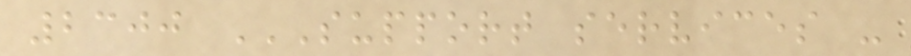2300 SUPPORT SERVICES -
